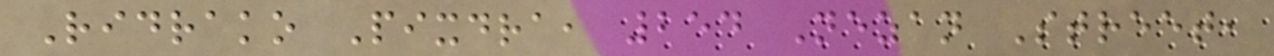Ridrako Pixdra, 254 Nezan Street,
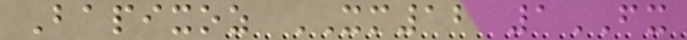Bapixoz XM12 1FX
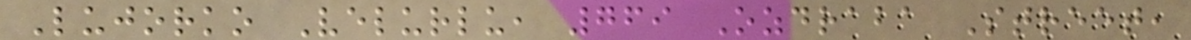Lujorko Velurlu, 769 Ozdraba Street,
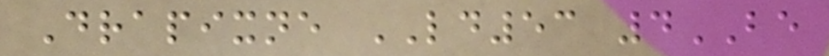Drapixne LD53 4BE
